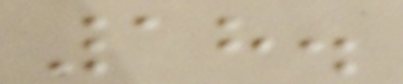18.
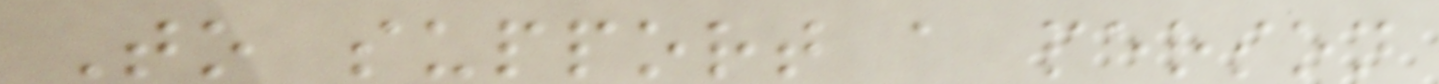To support a person
